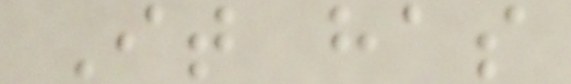It has
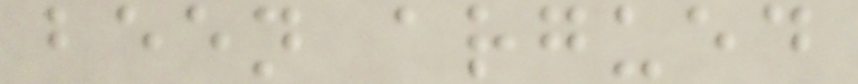been argued
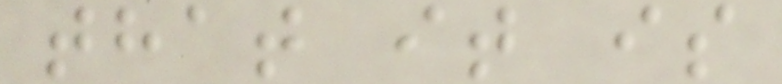that it is
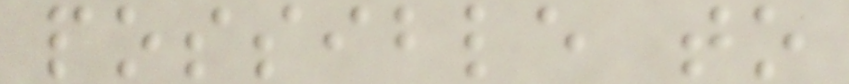possible to
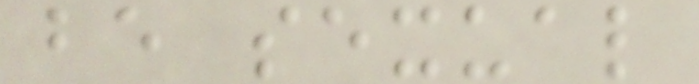be sexual
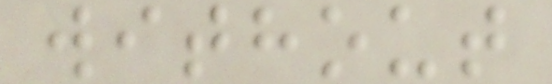without
